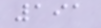191
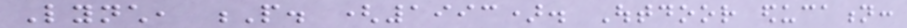Lynch, P. (1993). Outdoor education:
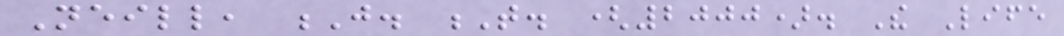Neill, J. T. (2000). The Life
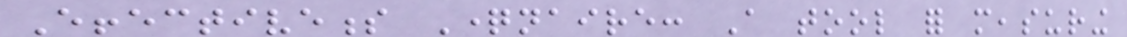Effectiveness Questionnaire: A tool for measuring
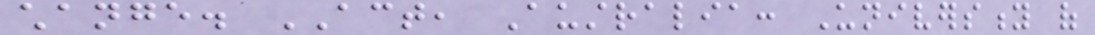change. ACT, Australia: University of
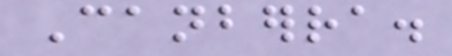Canberra.
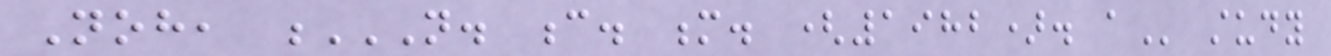Noh, N. C. M. (1982). A study
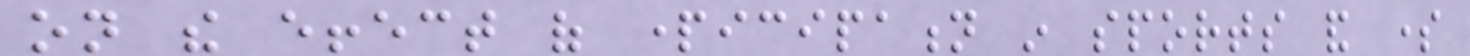on the effect of participation in sports and some
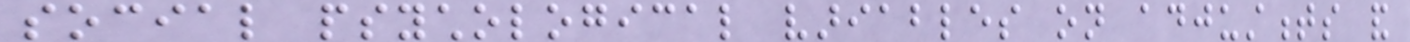social psychological variables on adjustments and
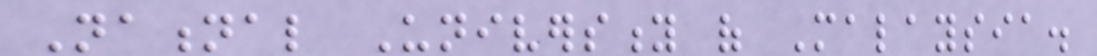National University of Malaysia.
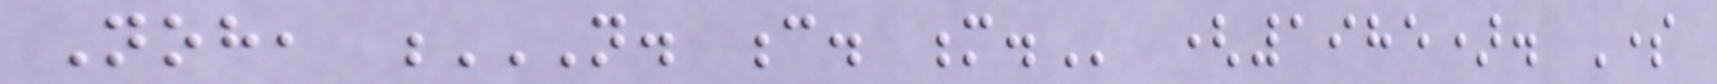Noh, N. C. M. (1985). Some
